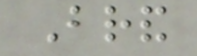Brand
